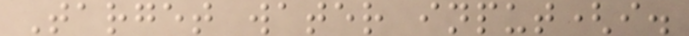Target water input(i.
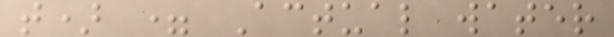t) = Actual water
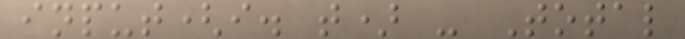input(i. t) - Total
